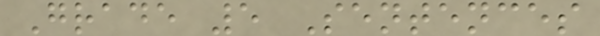Grade 5 Sentences
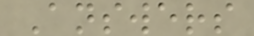Answers
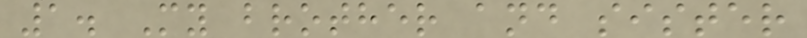1. My brother and sister
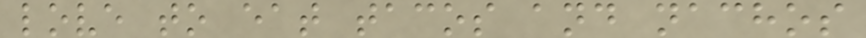love to eat tacos and nachos
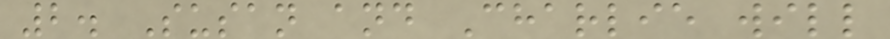2. Susan and Charlie will
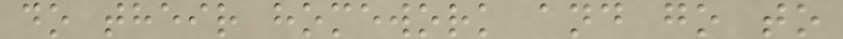do their homework and go to
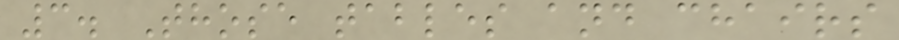3. Those tables and chairs
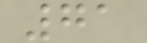71
